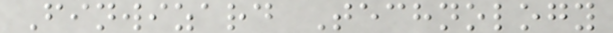Finwizard Technology
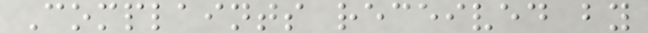Complaints received by
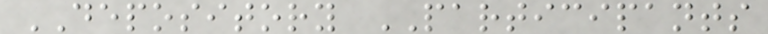DEPOSITORY PARTICIPANTS
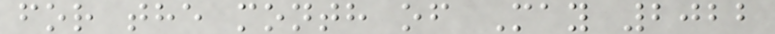for the month of May 2022
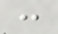:
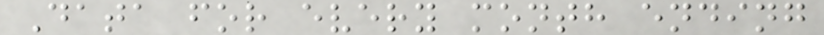Data for every month ending
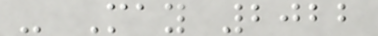- May 2022
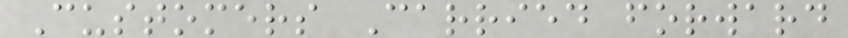Customers Carried forward
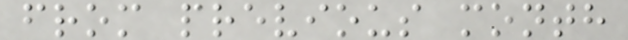from previous month
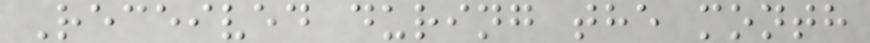Received during the month
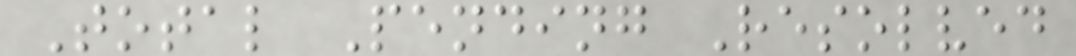Total Pending Resolved
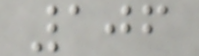106
